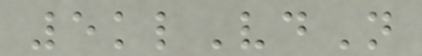5klVdN
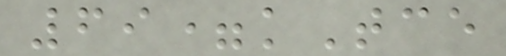69=kTce
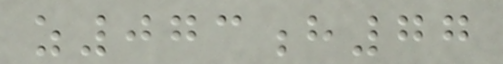z073h77
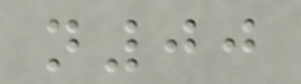n00
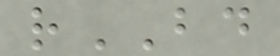rBD
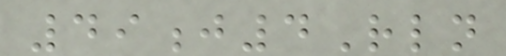49j4Rln
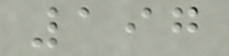197
